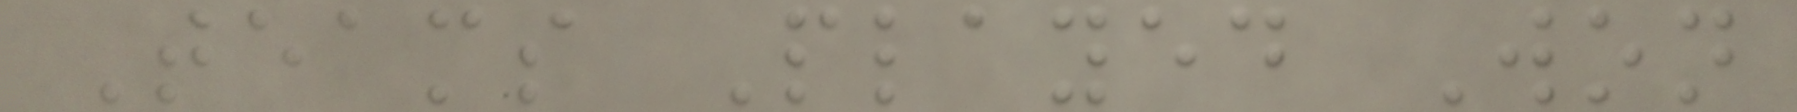Teams Played Won
